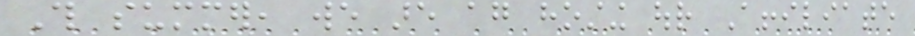This summer, we are again hosting our Affiliate
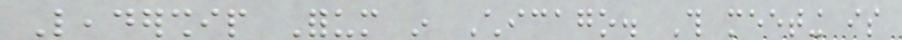Leadership Forum in Chicago. This meeting is
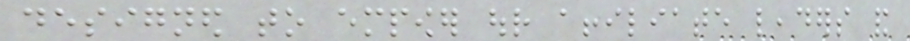designed to empower our affiliate leaders and
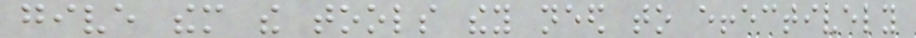give them the tools they need to effectively
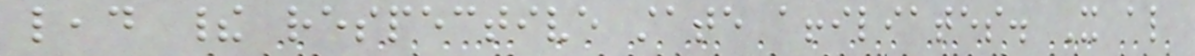lead their respective state affiliates. It also
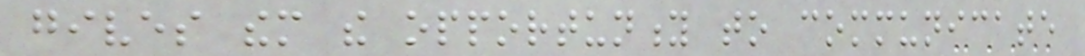gives them the opportunity to communicate
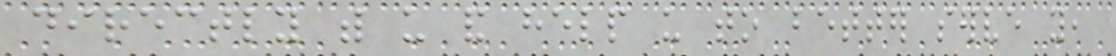directly with us and help us to better serve you,
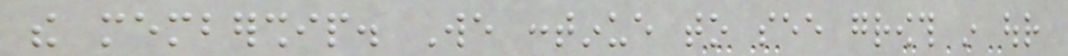the membership. We continue to see growth in our
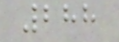288
